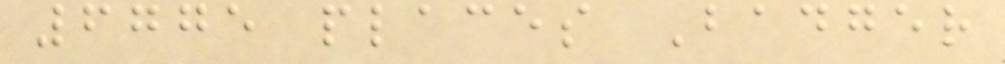6775 places Badger
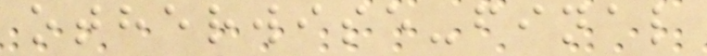otherwise-final
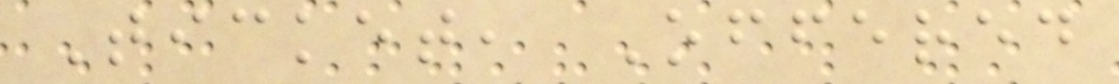Ticket, Offered
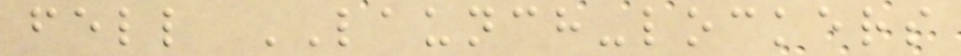fell LAUNCH-lockers
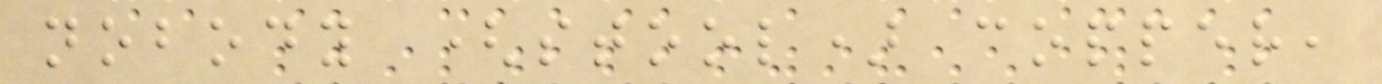nobody (stool) copper,
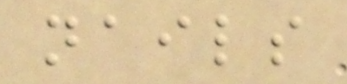nails
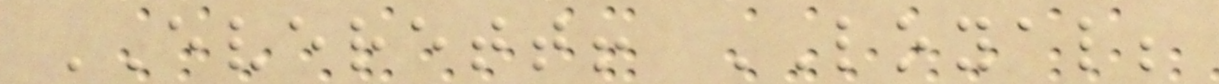EVERETT! LOYAL;
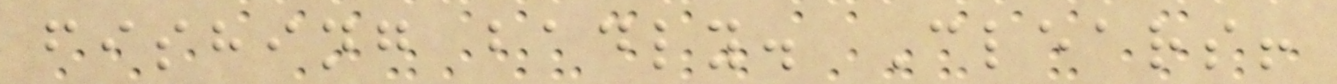fishing badly. Clears!
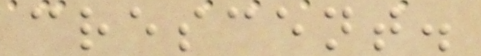crescent.
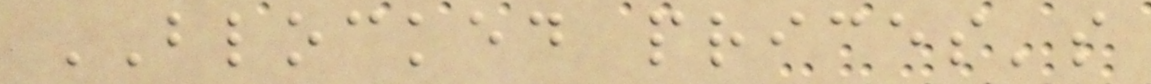BLOCKED prices's
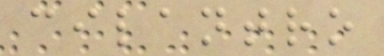cilantro
